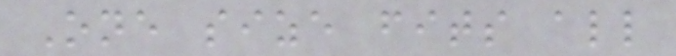One size fits all
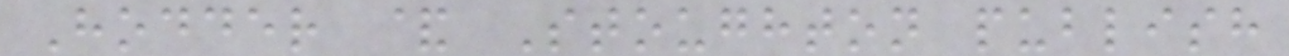Hodder & Stoughton publish
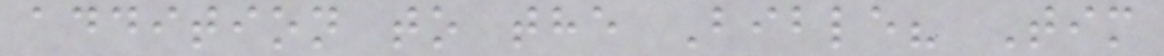addition to the Bible? Tim
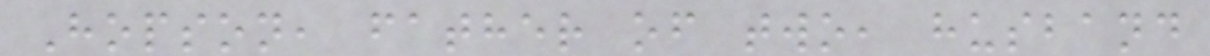Hopson, father of two, husband
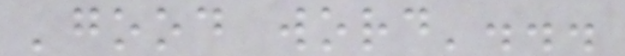'good word'...
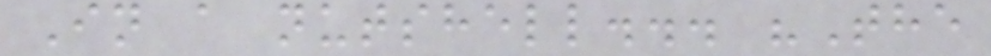In a nutshell... "The
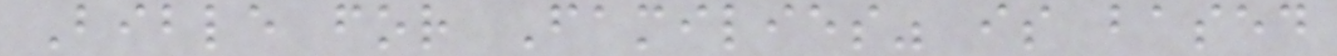Bible for Families" is based
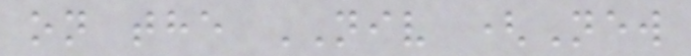on the NIV (New
